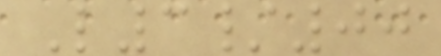L3/00
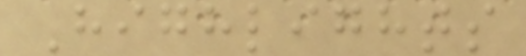Highlights
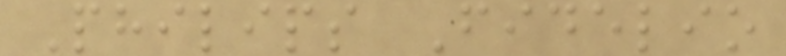Philips Fidelio
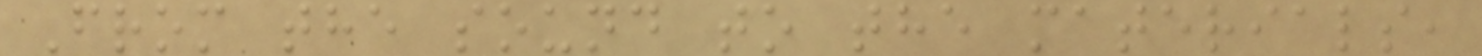From the sound to the materials,
